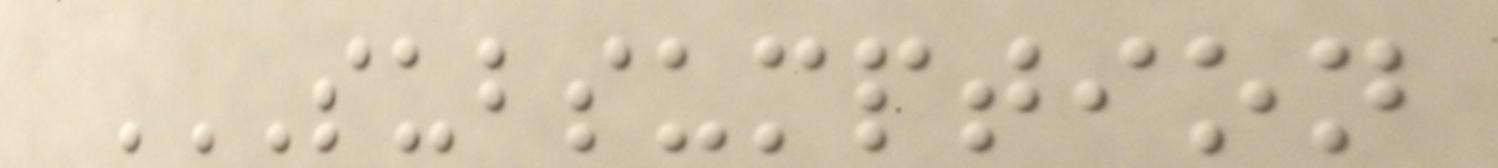SUBSUMPTION
